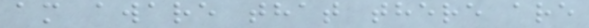am aware that there are
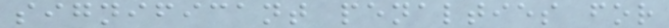significant penalties for
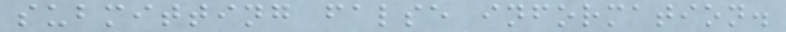submitting false information.
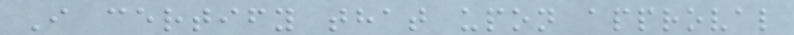I certify that upon approval
